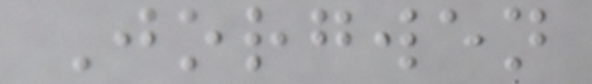Jorgwen
